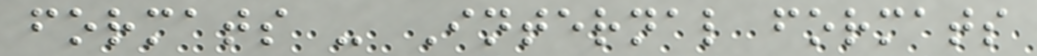formats - Internal formats
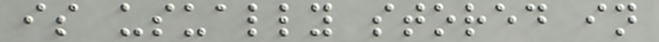is usually stored in
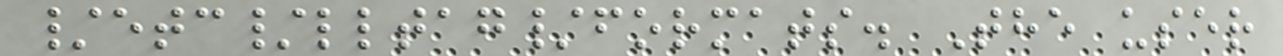/etc/lltag/formats. The user
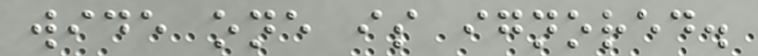wide one is ignored.
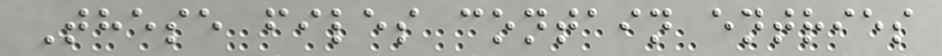These files contain entries
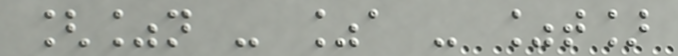[%n - %a - %t]
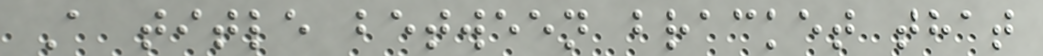A title between bracket that
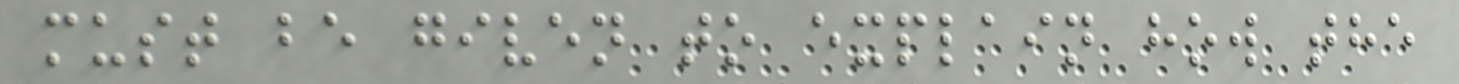must be given to explain how the
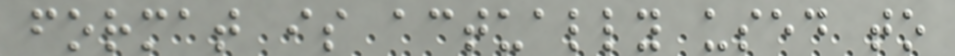format is actually used to
